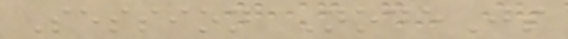Session NodeJs
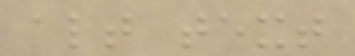alt text
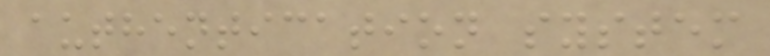authentication system
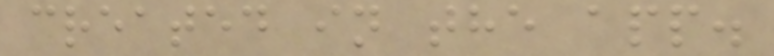created in the app.
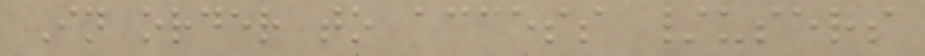In order to access /users
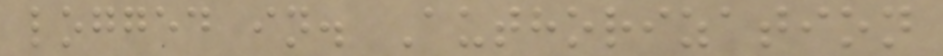logged in. Authorization
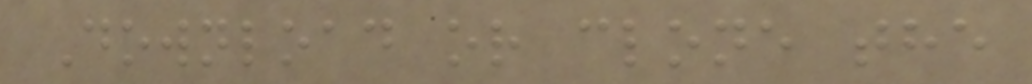Download or clone the
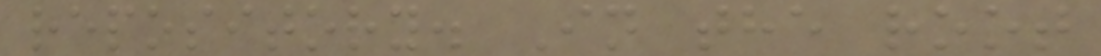repository. In the root
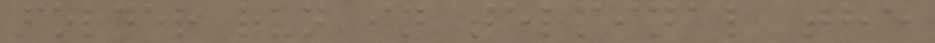folder run in terminal the
